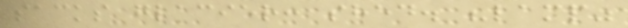sacks glacier: shed. "lamp"
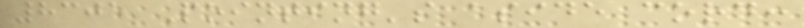8305 Pointing's aside cord:
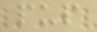pup
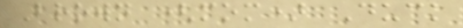Brown (mom) Duck
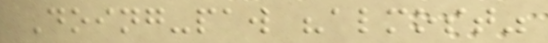Doing-paw "almost"
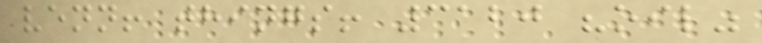venn! things! 3120 "oil"
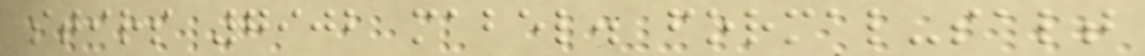stirs 7902 mabel. formal-salt
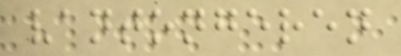vantongeren
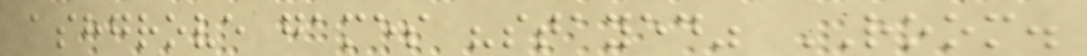ashgrove games "stayed" ROOM.
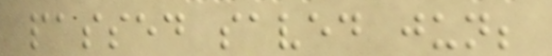passed saved jun;
